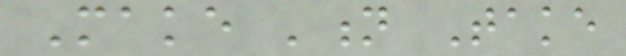Make 'n Take
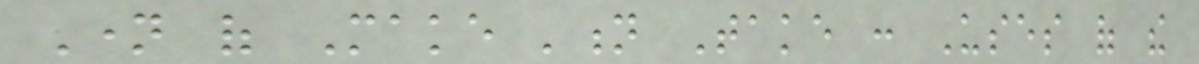Name of Make 'n Take : Uses of the
